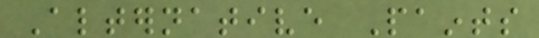Alternative Paints
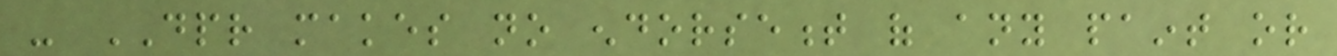- DPR makes no endorsement of any paint or
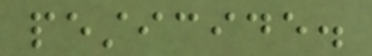pesticide.
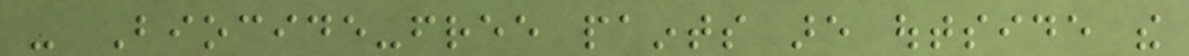- Biocide-free paints are outside the
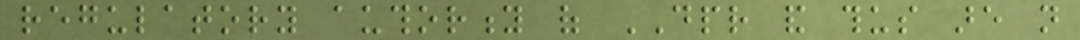regulatory authority of DPR and thus are not
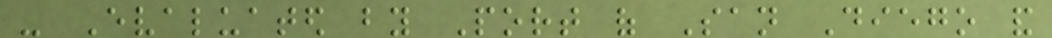- Evaluated by Port of San Diego and
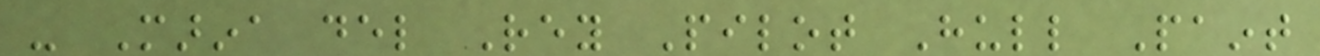- Marina del Rey Pilot Hull Paint
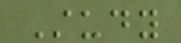Study
